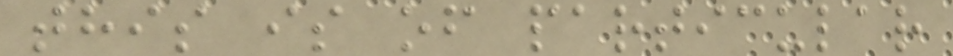this is of particular
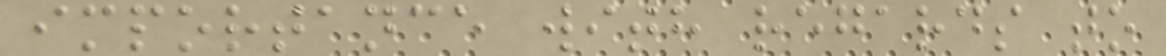importance with regards to
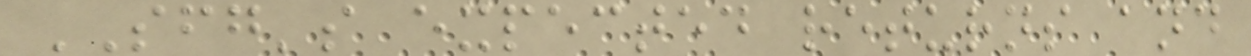SFG's expected returns and
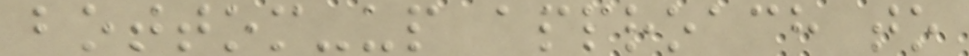bottom-up approach to
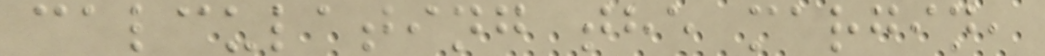calculating the margin,
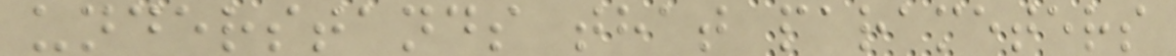understands that parameters
